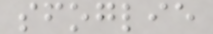sfoglie
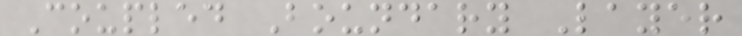Coupled Boundary Layer
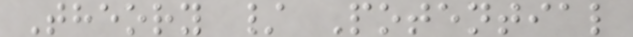Theory / Potential
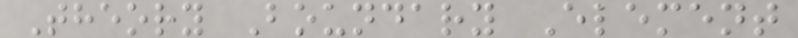Theory Boundary Element
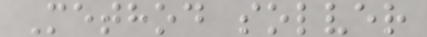Method solver
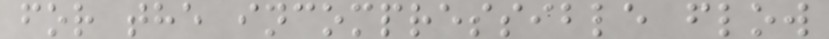for the incompressible flow
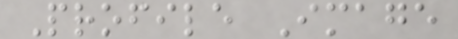Profile Image
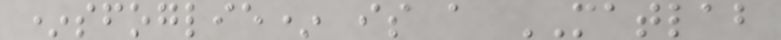*sfoglie* is a MATLAB
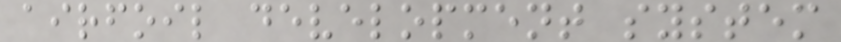airfoil development system
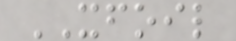XFOIL
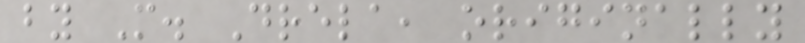by M. Drela, originally
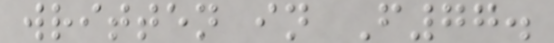written in F77.
